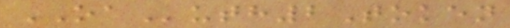OAuth2Token
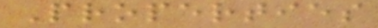Properties
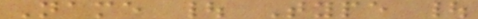Name | Type |
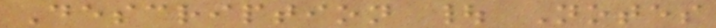Description | Notes
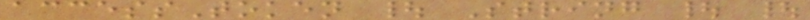accessToken | String | |
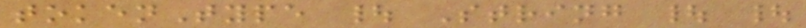tokenType | String | |
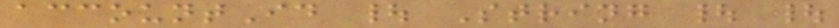accountId | String | |
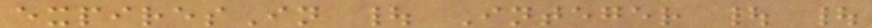expiresIn | Integer | |
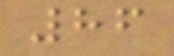86
